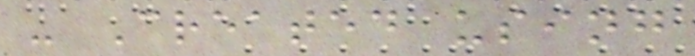- Created using
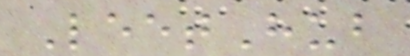LeetHub
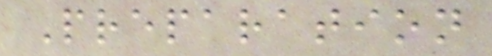Preparation
